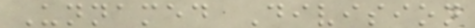Unnamed Division
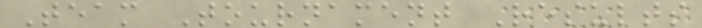Team Tournament Results
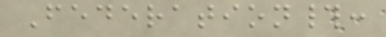Federation#:
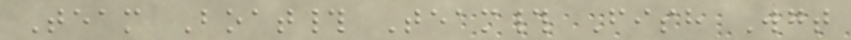Team Boat# Team# Fish Wgt
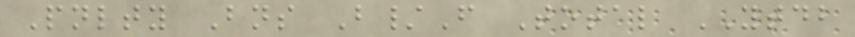Pnlty Bns B/F Total YTDB
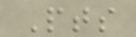Pts
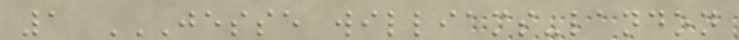1 JESSE WILLIAMS-LANDON
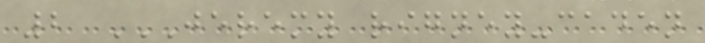2 JEREMY RIGNEY-CADEN
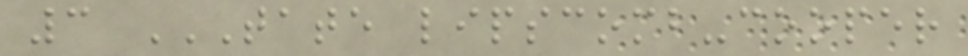3 TATE LIPSCOMB-COOPER
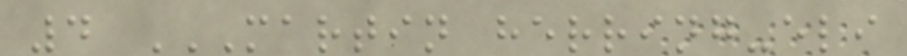4 MARTIN HERRING-ELI
